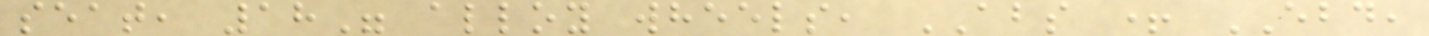seat, 18" alloy wheels, ABS + EBD,
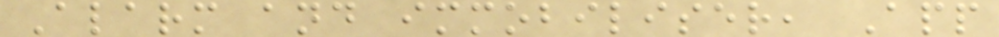Alarm and immobiliser, App
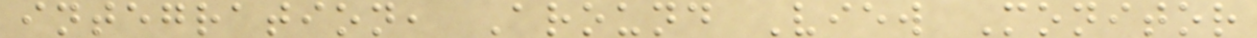integration, Around View Monitor
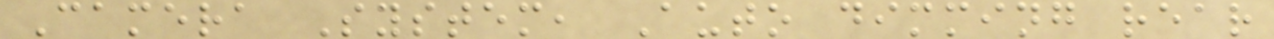Camera System, Auto dimming rear
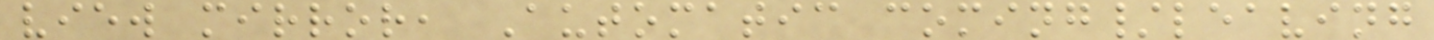view mirror, Automatic coming/leaving
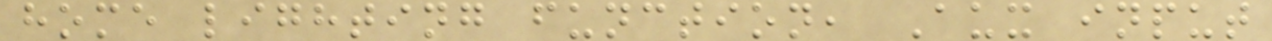home lighting function, Aux input
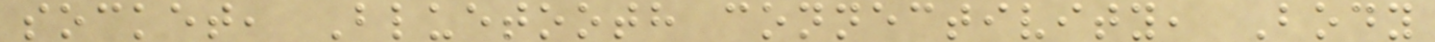socket, Bluetooth connectivity, Body
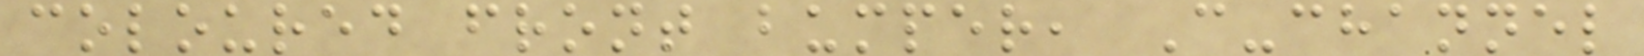coloured front bumper, C-channel
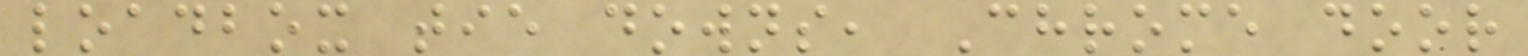loadbox tie downs, Chrome door
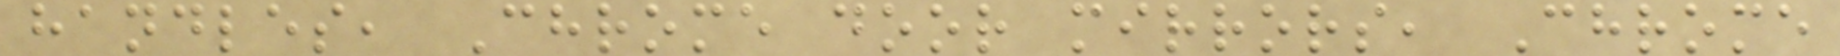handles, Chrome door mirrors, Chrome
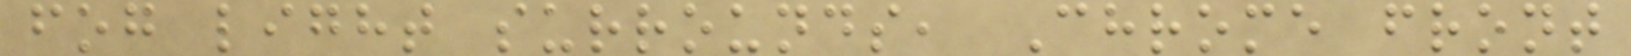fog light surrounds, Chrome front
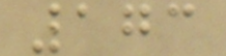173
